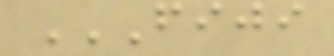FIJI
